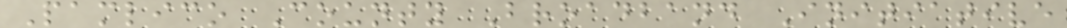Pamlico County Broadband Initiative
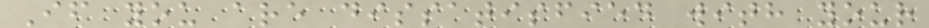If you are dissatisfied with your
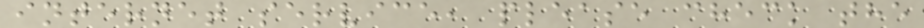internet service, please check the
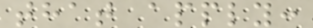that apply:
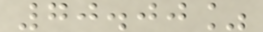70.00%
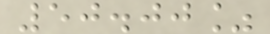50.00%
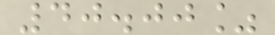40.00%
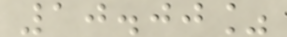10.00%
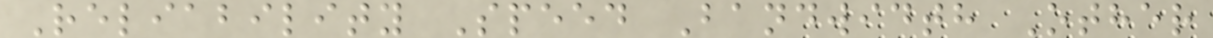Reliability Speed Bandwidth Other
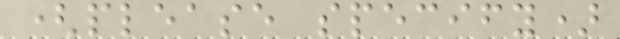(please specify)
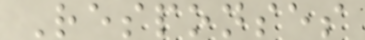Responses
